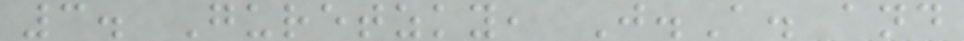3. Guretzky, J.A. and
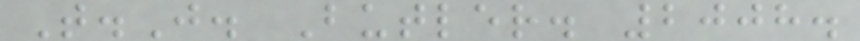T.J. Butler. 2008.
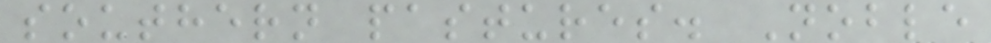southern pastures. Noble
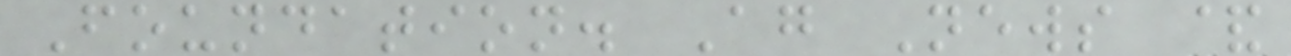Foundation. Ag News &
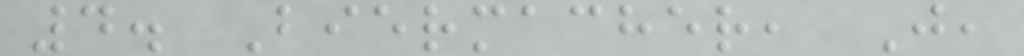4. Biermacher, J,
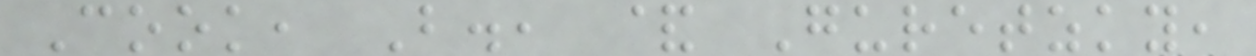Cook, B., & Guretzky,
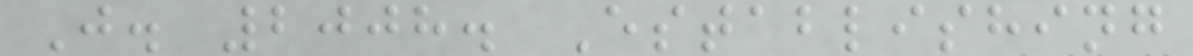J. 2008. Establishing
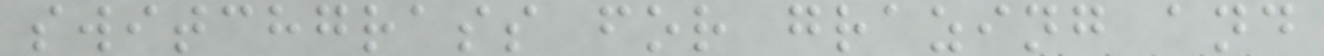switchgrass for grazing and
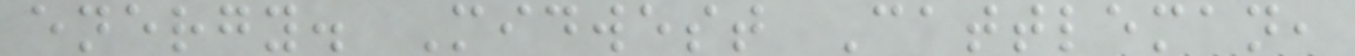energy. Midwest Cattleman,
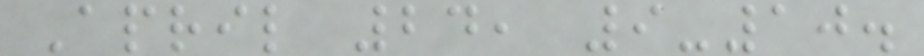April 24, 9-10.
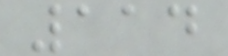114
